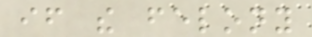if the felony
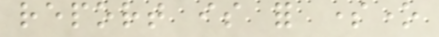report is for someone
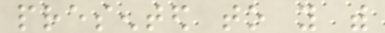presented to you with
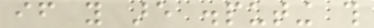if you are disputing this
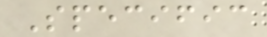Specific
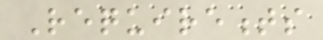Requirements
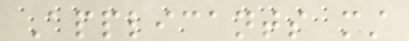Applicants must
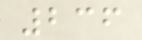236
